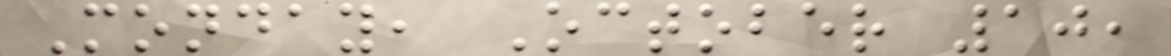Monday, October 10,
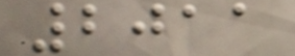2011
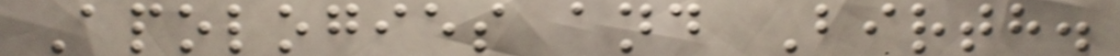Apologies and Birth.
